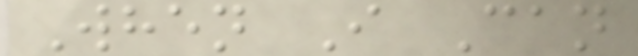When I Can
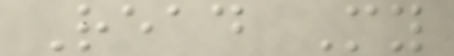Read My
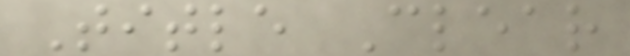Title Clear
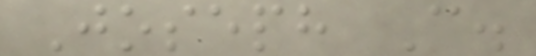Joseph C.
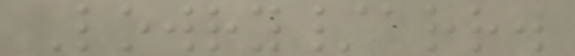Lowry/arr.
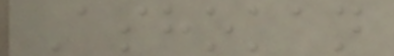Ashokan
